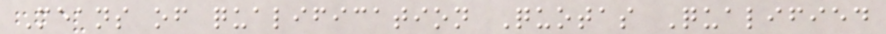Means of qualification Quotas Qualified
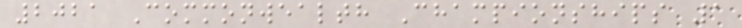2021 Commonwealth Championships 1
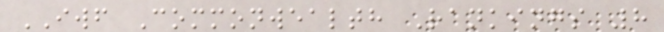IWF Commonwealth Rankings 8
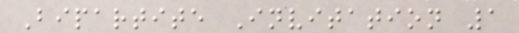Bipartite Invitation 1
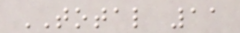TOTAL 11
